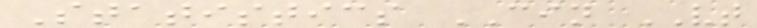Statistics CIN VT
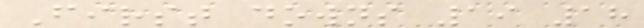First downs 19 18
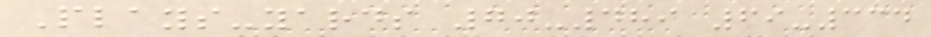Plays-yards 70-489 69-334
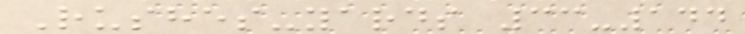Rushes-yards 33-144
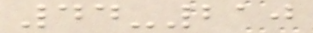44-210
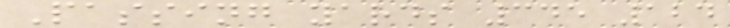Passing yards 345 124
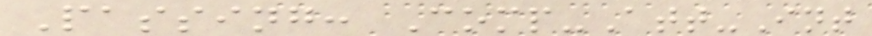Passing: Comp-Att-Int
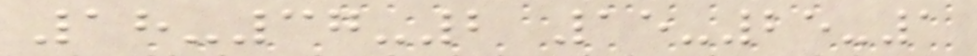18-37-2 15-25-1
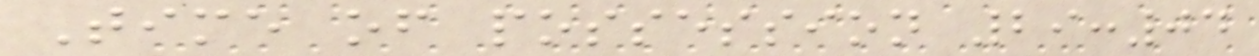Time of possession 29:04
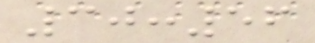30:56
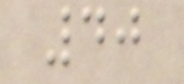40
